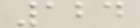124
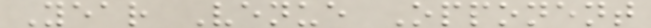Year Venue Opponent
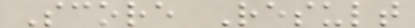Score Result
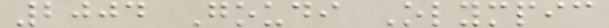2004 Goudi Olympic
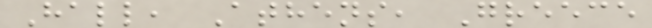Hall, Athens, Greece
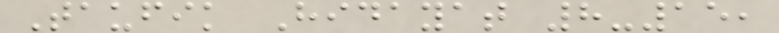Taufik Hidayat 8-15,
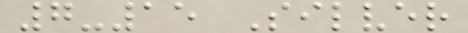7-15 Silver
